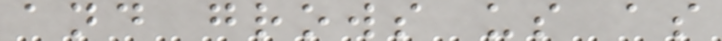and grows us as
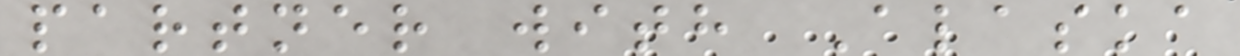partner with Alaska
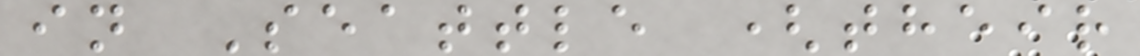in Seattle (their
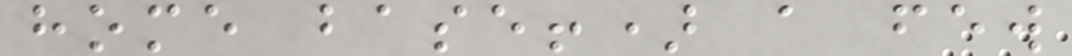home base!) a few
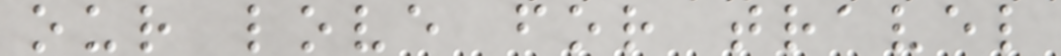our love for travel
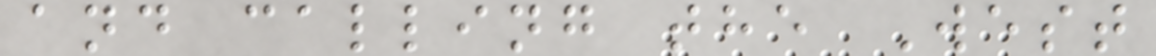and calling the West
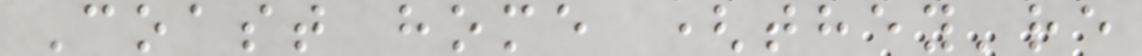Coast home (they're
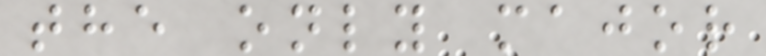the only major
